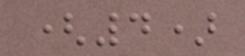(4)
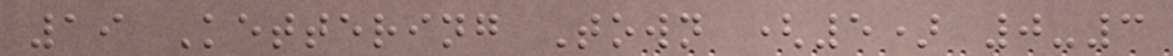19 Kettering Town (5) 0-3
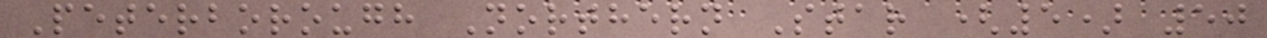Peterborough Northern Star (5) 50
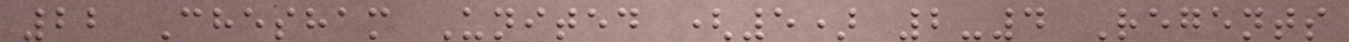22 Chesham United (5) 2-4 Regents
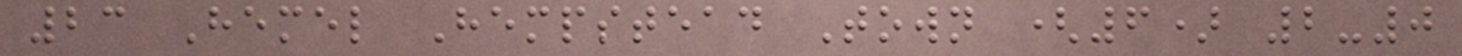23 Hemel Hempstead Town (6) 2-0
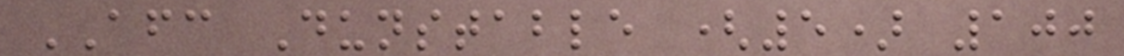AFC Dunstable (5) 100
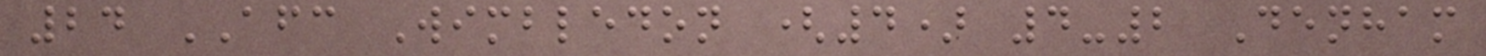24 AFC Wimbledon (4) 4-2 Denham
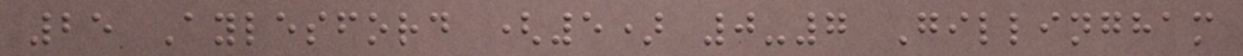25 Aylesford (5) 0-7 Gillingham
